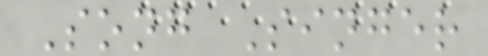Song Singer
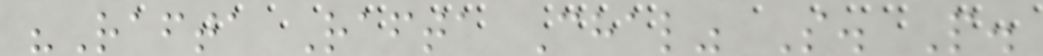"Rafta Rafta Chal" S. P.
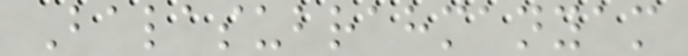Balasubrahmanyam
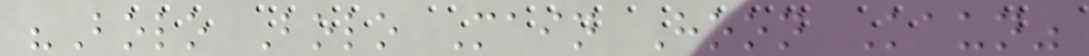"Bolo Bolo Main Hoon Kaun"
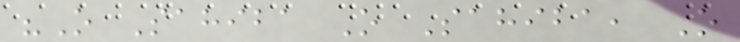"O Sahiba O Sahiba, O
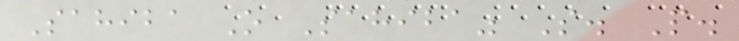Sahiba O Sahiba" S. P.
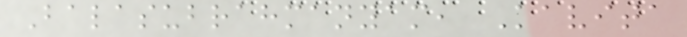Balasubrahmanyam, Kavita
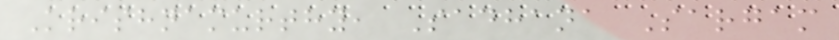Krishnamurthy, Sadhana Sargam
